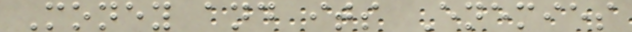Money and its Enemies
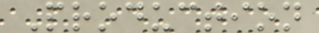Production
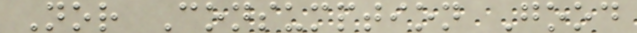Nor Consumption Good
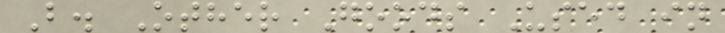B. Other Goods Used in
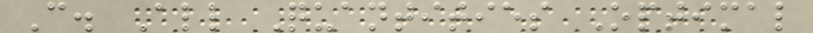C. All Quantities Optimal
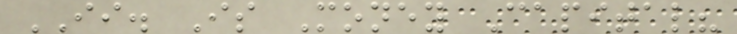II. Is Money Capital?
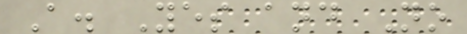A. Yes and No
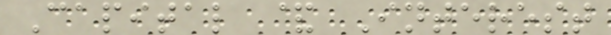Capital & Interest
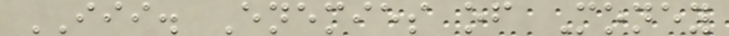III. Enemies of Money
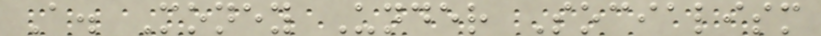A. Money Under Socialism
